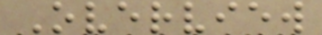Overview
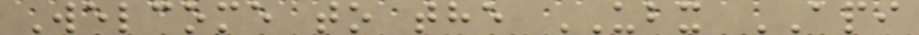Welcome to the UBX API
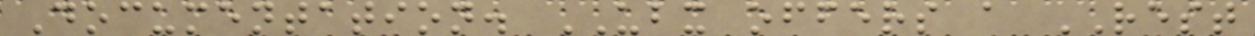Documentation. UBX offers a REST
